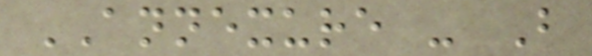ANNEXURE - B
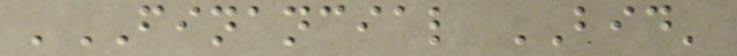'FINANCIAL BID'
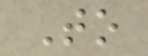To
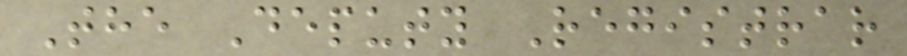The Deputy Registrar
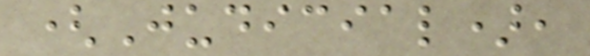(Judicial),
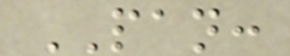PAN:
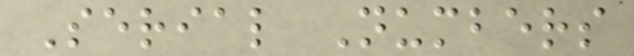Serial Numbers
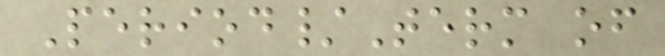Period/Term of
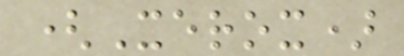(Xerox)
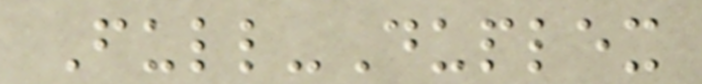Full-Duplex
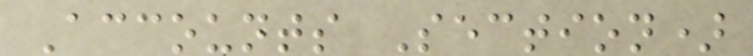Accounts Section)
